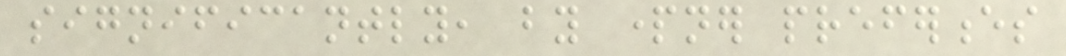significantly, by partner preferences
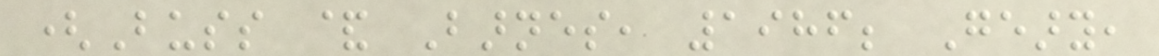(Buss & Barnes, 1986; Geary,
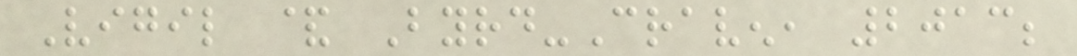Vigil & Byrd-Craven, 2013;
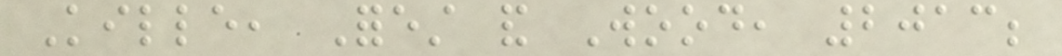Kille, Forest and Wood, 2013;
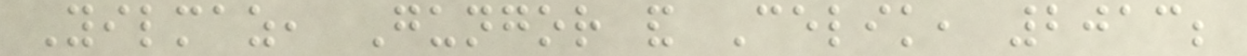Yilmaz, Gungor and Celik, 2013;
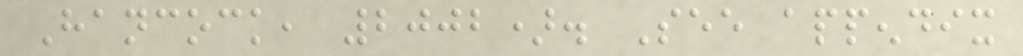Hancock, 2002). See appendix
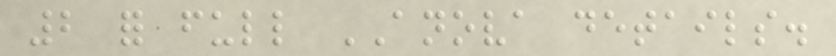2 for full ANOVA details.
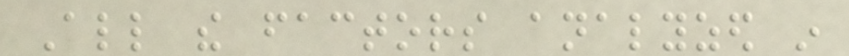All the factors analyzed in
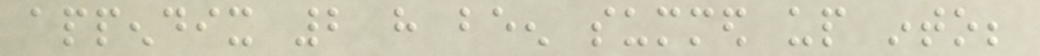appendix 2 have been summed up into;
